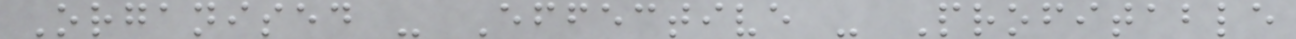Organised - Effective - Profitable
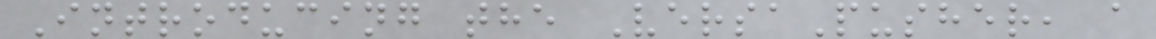Introducing the VersaPusher, a
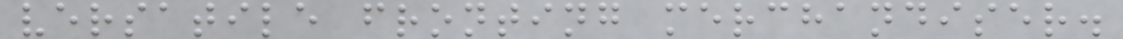versatile fronting merchandiser.
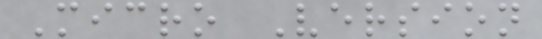Micro Version
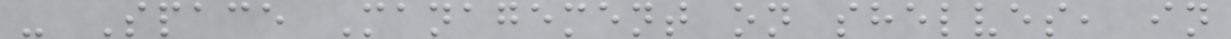- Space Management on shelves, in
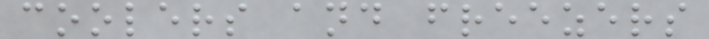coolers and freezers
